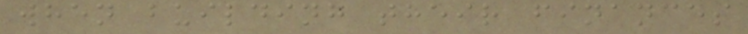when building their finances
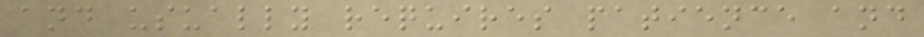and usually requires patience and
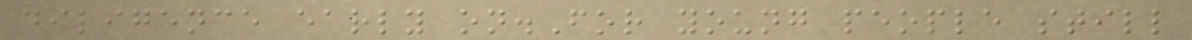diligence early on.For young people still
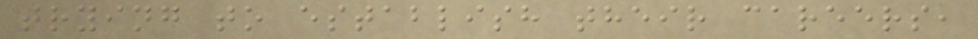trying to establish their careers,
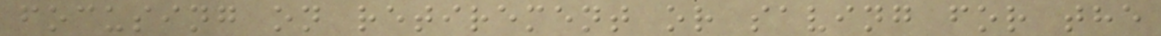focusing on retirement or saving for the
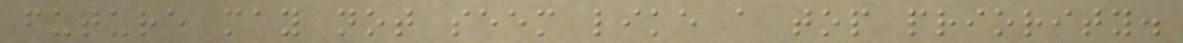future may not seem like a top priority.
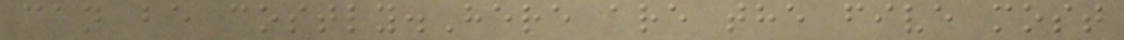can be costly.Here are the five most
